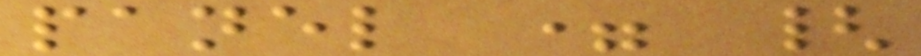panel = {
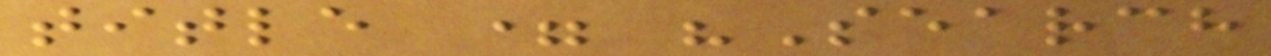title = "Search
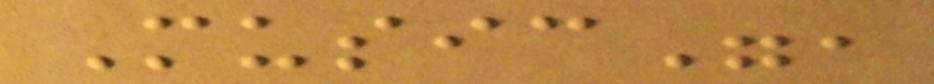Music",
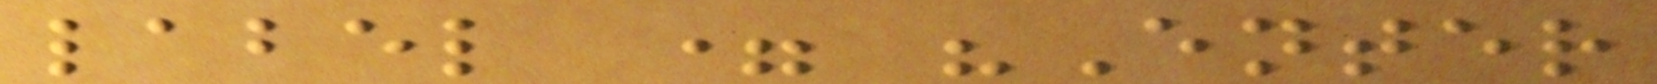label = "Enter
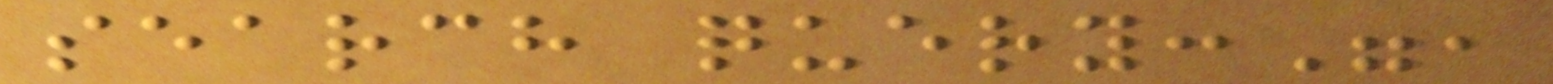search query:",
